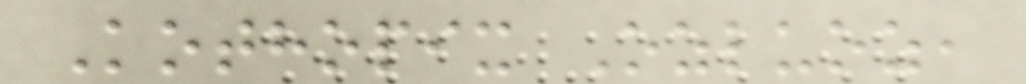Kothopix Ozluoz,
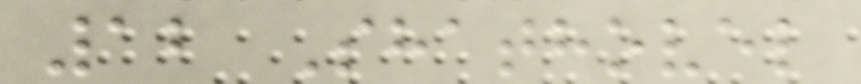12 Shathovel
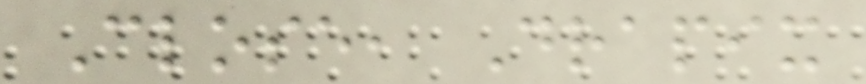Close, Drapix
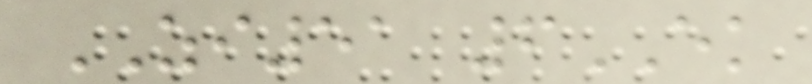ZI51 6EK
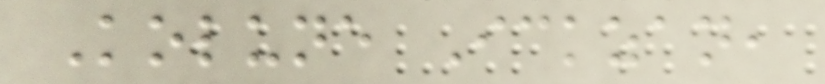Kolune Ickzan,
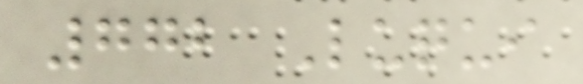772 Luqui
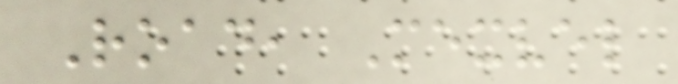Road, Mexvel
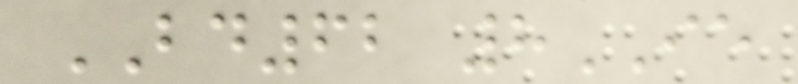BD62 8IE
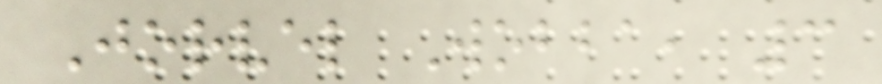Jorvel Wobba, 3
